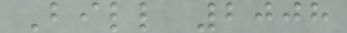Bill 2008
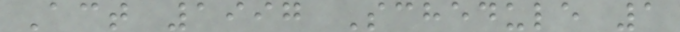Act 1997 Schedule 1
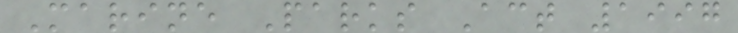Marine Parks Act 1997
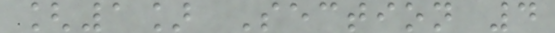[1] Section 4
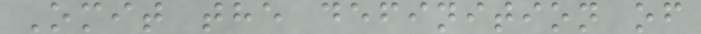Omit the definition of
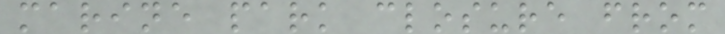marine park closure from
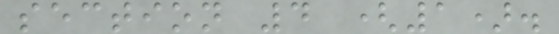section 4 (1).
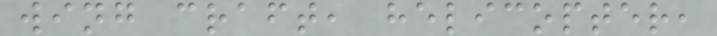wing craft, helicopter,
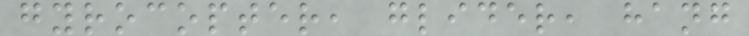gyrocopter, glider, hang
